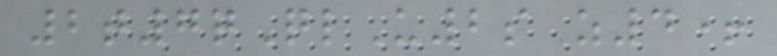2t7qQlU2s z4+
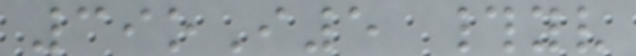39oI5 #yv
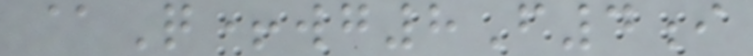@Q+wg8F4i
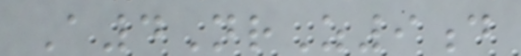A4NrZ9d
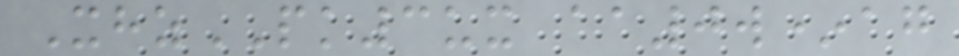XhzPK3ux aa0w*ag
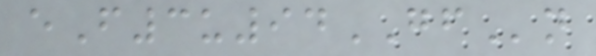eF3u94GFn
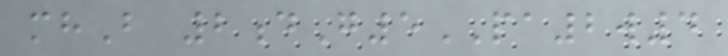mhB 2dG5PA2w4
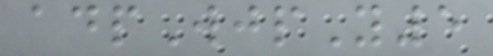adpWjpY5
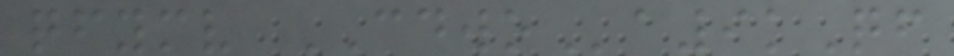qfymv CDWOa9kQf
